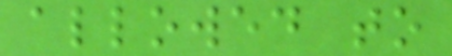allowed to
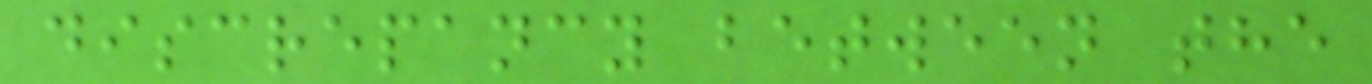discrepancy between the
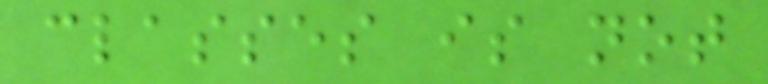classes is not
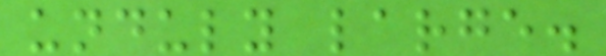unduly large.
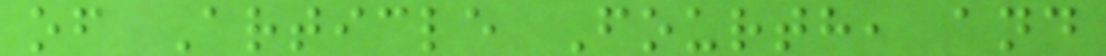of Article Fourth, and
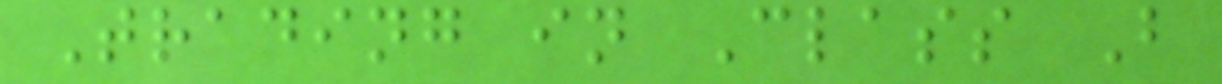Trading in Class B
